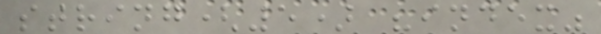string(5) "index"
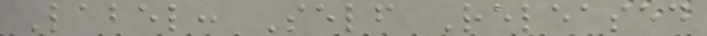Label: Self Released
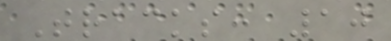Tracks: 10
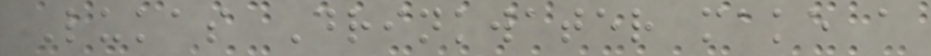Lukas Drinkwater make a
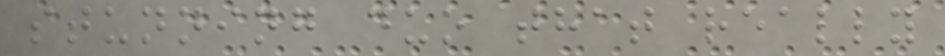stunning duo that really
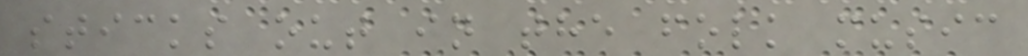sticks out in the folk music
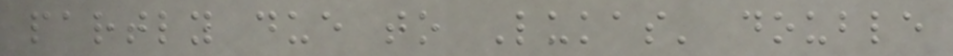partly due to Lukas' double
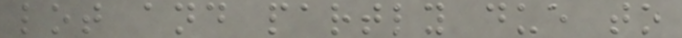lot and partly due to
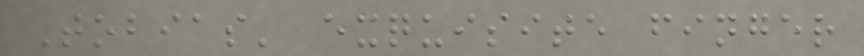Tobias' exquisite finger
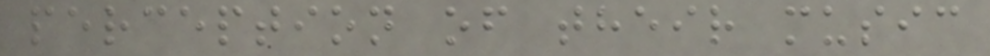perception of their music
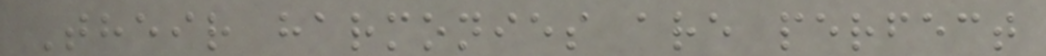Their harmonies are perfect
